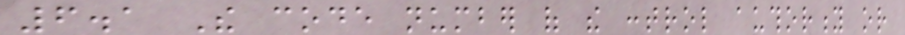6.1 The code number of the control authority or
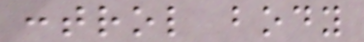control body
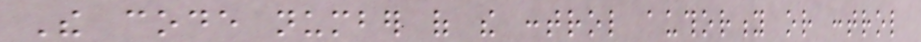The code number of the control authority or control
